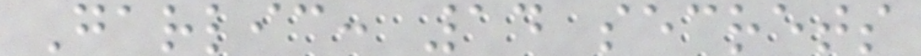Garlic: 14 secrets
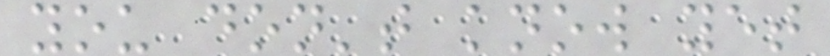you don't know yet
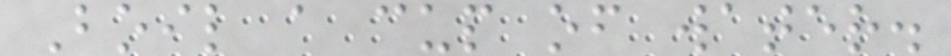Boil a cup of water.
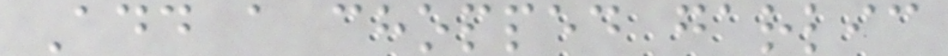Add a chopped garlic
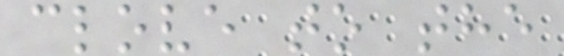clove to the
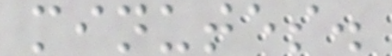minutes.
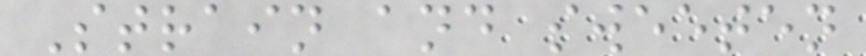Strain and sweeten
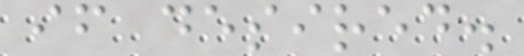if desired.
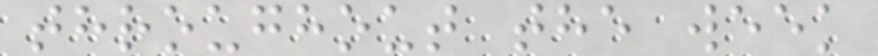throughout the week
